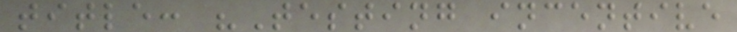title: "Testing incentive
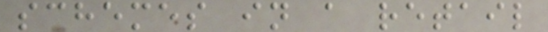schemes in a retail
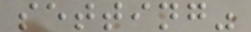setting"
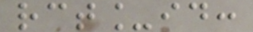rct_id:
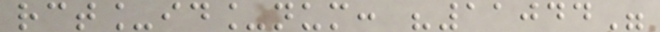rct_id_num: "11044"
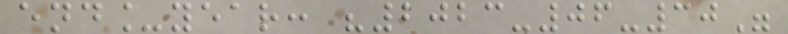end_year: "2023-06-30"
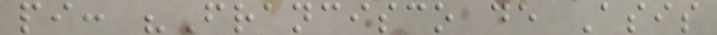pi: "Francisco de Asis
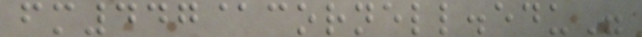fm447@cornell.edu"
